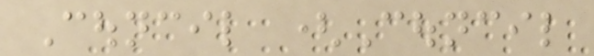Council (Council
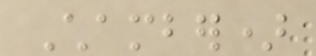Chamber)
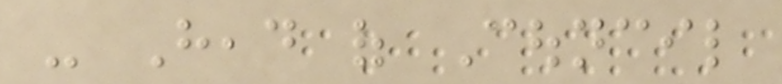- Head of Council
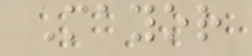Mayor
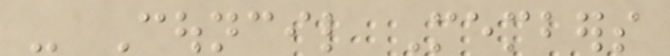- Council Members
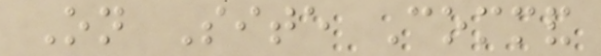On Site Command
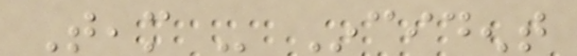Team - Incident
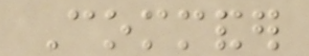Commander
